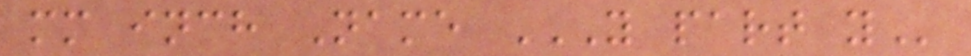mm inch Name Y PART Y
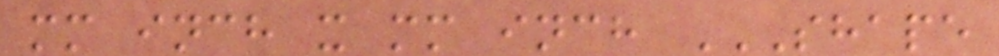mm inch x mm inch SHAPE
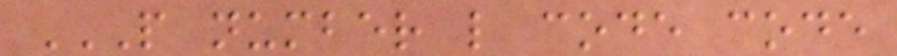P NUMBER L CODE CODE
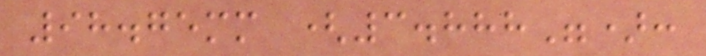98.75mm (3.888"):
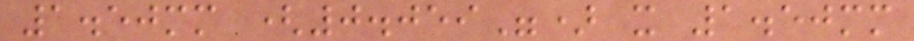1.50mm (0.059") x 1.50mm
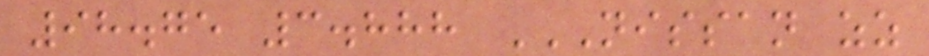98.75 3.888 NISSAN ZZ
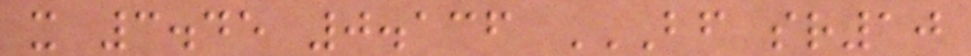x 3.45 0.136 BF SR10
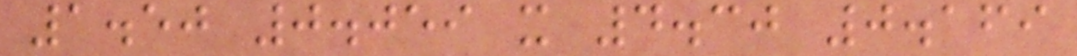1.50 0.059 x 4.30 0.169
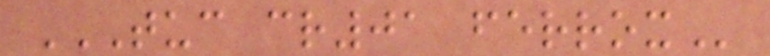TUC CR01 FERROX
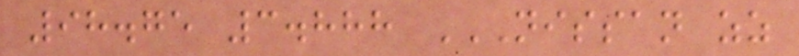98.75 3.888 NISSAN ZZ
